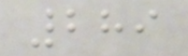289
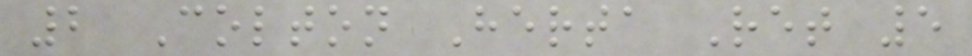2 Colton Herta Ret 5
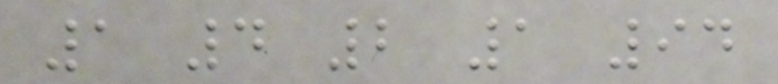1 4 2 1 94
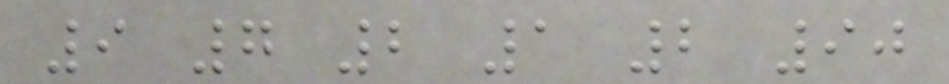9 7 2 1 2 90
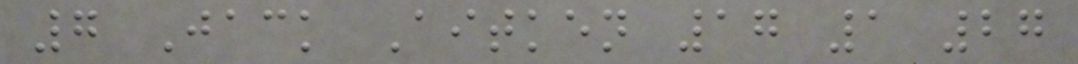7 Jack Aitken 17 1 27
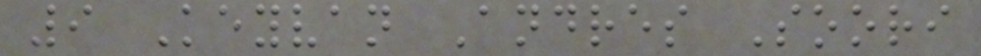9 Keyvan Andres Soori
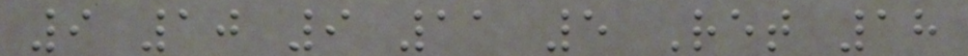9 10 9 11 5 Ret 18
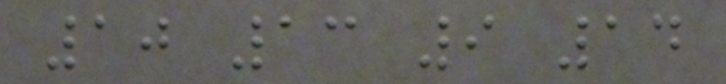10 13 9 14
